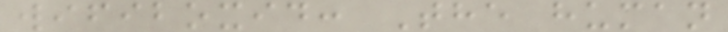wifiboxid: The human
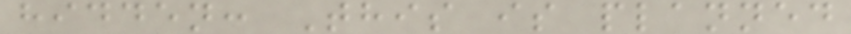hidden: This is planned
